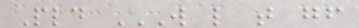Pld W L T GF
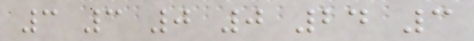3 3 0 0 24 3
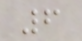6
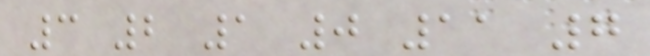3 2 1 0 11 7
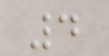4
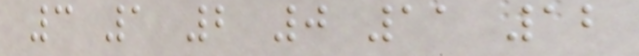3 1 2 0 11 12
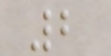2
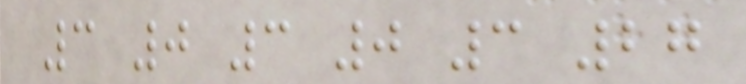3 0 3 0 3 27
